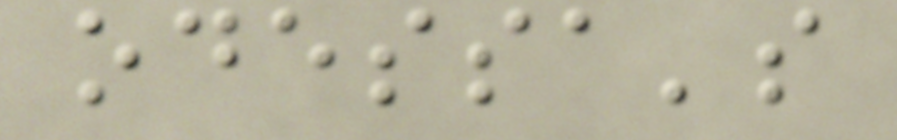odessa's
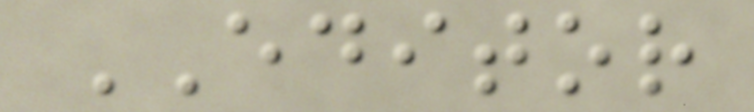EDITOR
